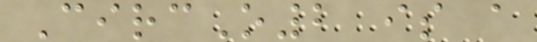CircO2 is a
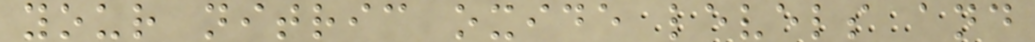your nitric oxide levels and
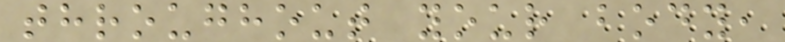throughout your body,
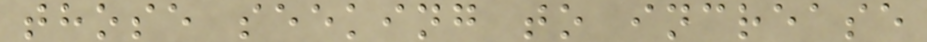those seeking to increase
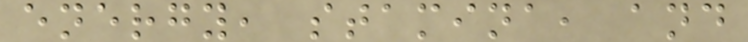energy, stamina, and
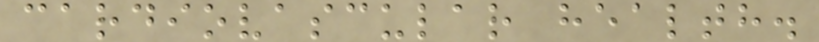cardiovascular health.
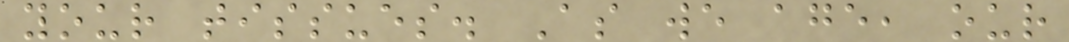your tissues. As we age, our
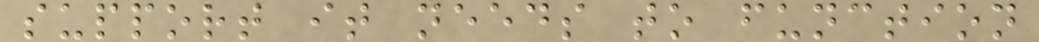support it needs to function
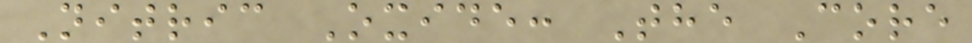Nitric Oxide: The Core
